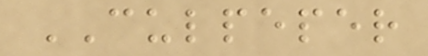CULPEPER
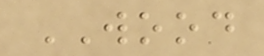WOOD
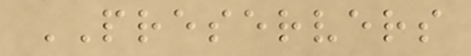PRESERVERS
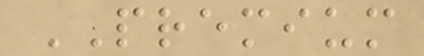PREMIUM
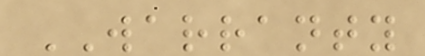WARRANTY
